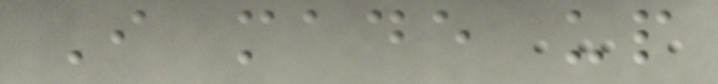I made up
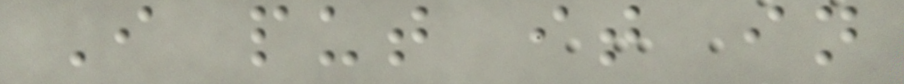I put it in
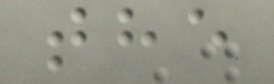the
